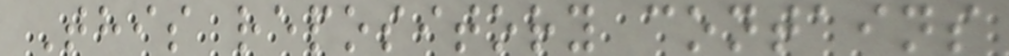This repository contains
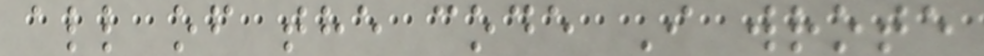all of the code I wrote
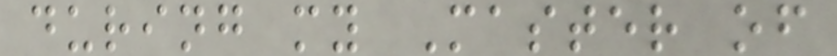during my Master of
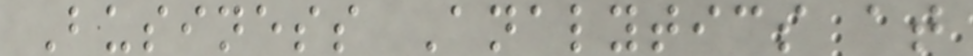Business Analytics at
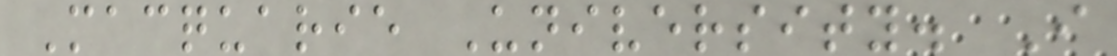Macquarie University. I
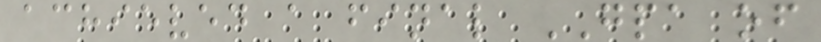achieved a final GPA of
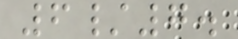6/7.
